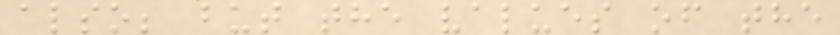also; but the values of the
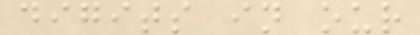digits in our
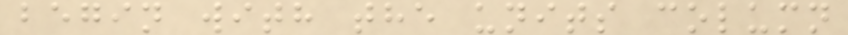begin with the units column
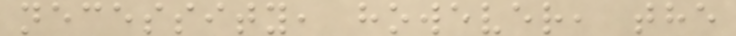necessity, however, the
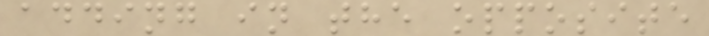adding in the opposite
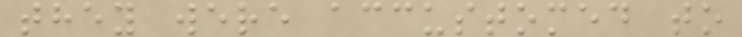they were accustomed to
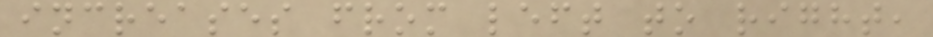increases from left to right,
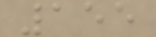155
